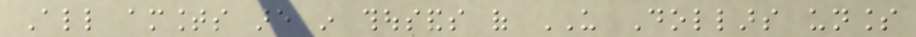All amounts are in thousands of US Dollars unless
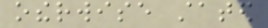otherwise stated
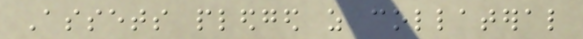Assets pledged as collateral
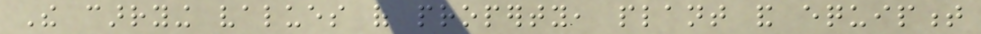The carrying values of property, plant and equipment
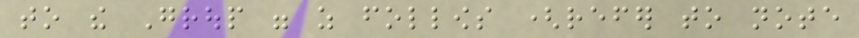to the Group were as follows (refer to note
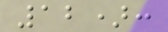12):
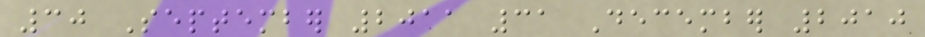30 September 2011 31 December 2010
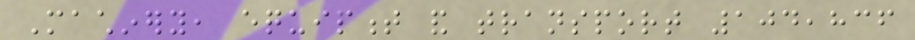Machinery, equipment and transport 104,836
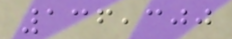136,300
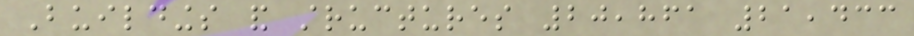Buildings and structures 20,861 21,433
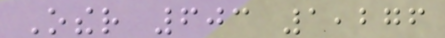Other 603 1,276
